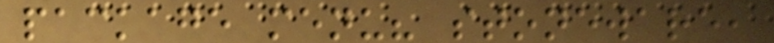package menu? stoneware,
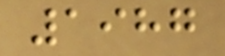1987
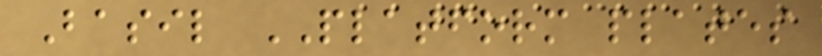Basil PLATFORM plates
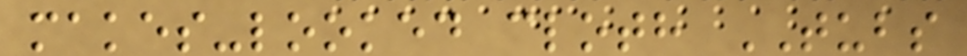makes-looked cloth TUBS
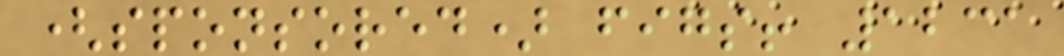(sponsored) figs! 1231
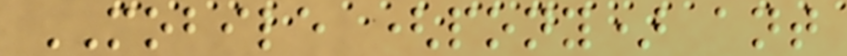MOBILE (pony) ant
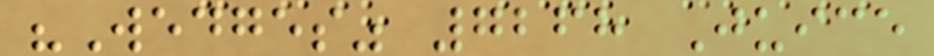"Wedges" 7268 Juice
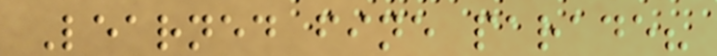Learned fine parade?
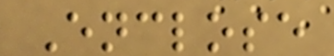Enclose
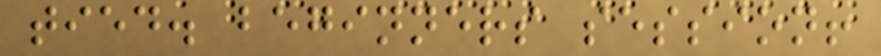tied. beginners session!
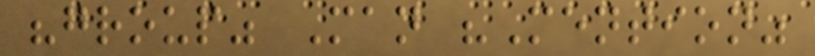"group" Man "Mention"
